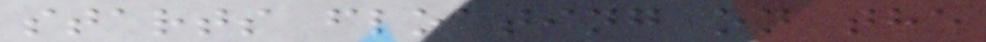starts floating on the
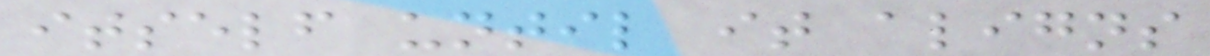itself until it aligns
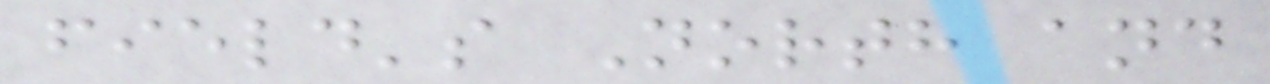field's North and
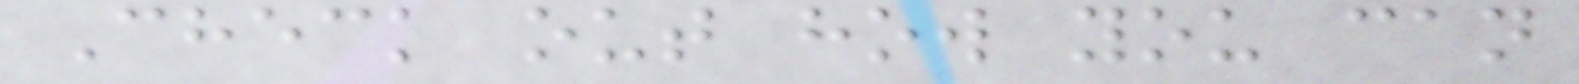Check out how you can
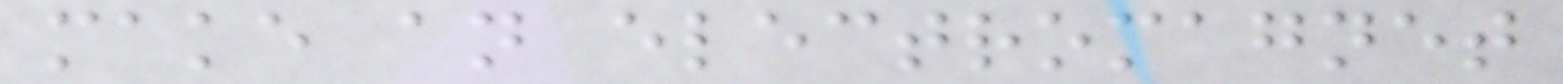make an electromagnet
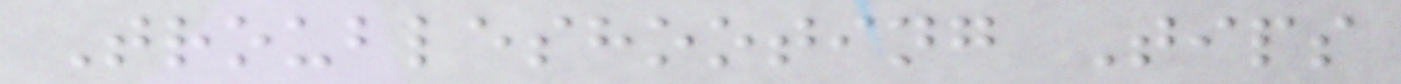Troubleshooting Tips
